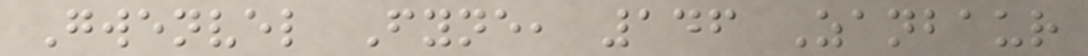Gwenvel Fyne, 146 Zanbaur
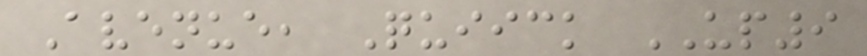Avenue, Quiick UP9
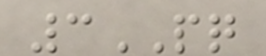3PQ
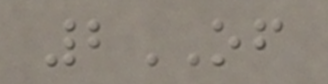2OF
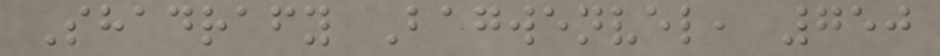Shadrafy Bagwenvel, 750
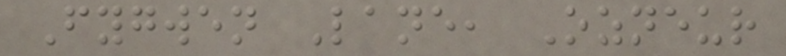Fygwen Lane, Ozneur
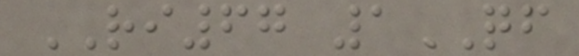RI67 1QF
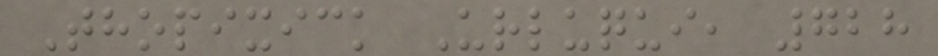Thopixick Urluqui, 728
